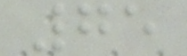75
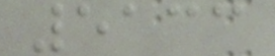5133
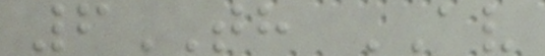6TH AV
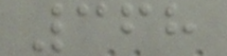368
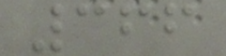366
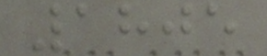1805
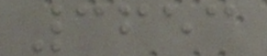3653
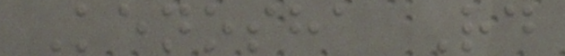Kenosha Rd
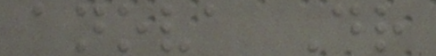anova Dr
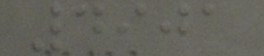4901
